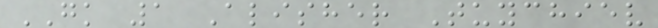GK 1 Alisher Tuychiev
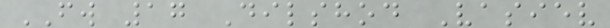FW 17 Dilshod Vasiev
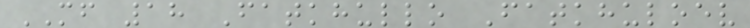MF 18 Fatkhullo Fatkhuloev
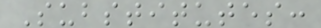Substitutes:
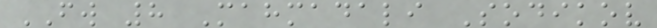FW 8 Mahmadali Sodikov
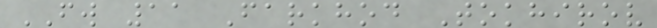FW 11 Farkhod Tokhirov
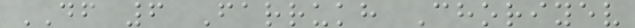DF 6 Farrukh Choriyev
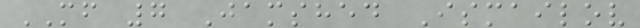MF 7 Jamshed Ismailov
